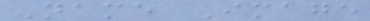Name Image
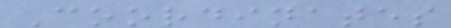Coordinates
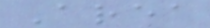Area
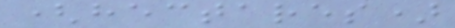(hectares)
